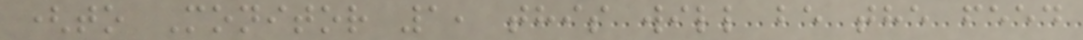(to Monitor 1, this will be the feed
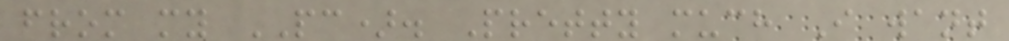from my PC). Pretty much I want
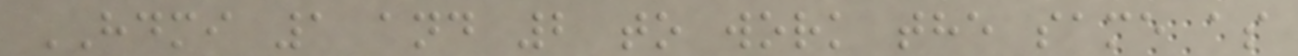HDMI 1 and 2 to work the same as
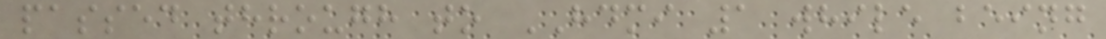passed through to HDMI 1 while being
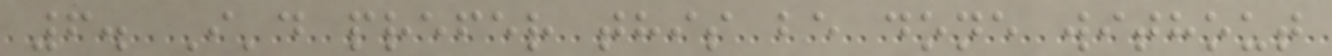6. I'd prefer this be done without
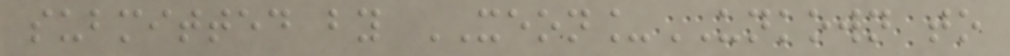submitted by XEON_UNKOWN to
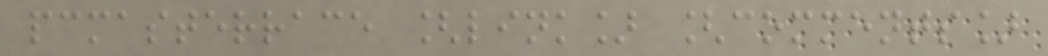pcmasterrace [link] [comments]
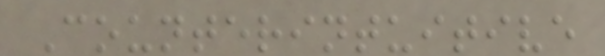Counterintuitive
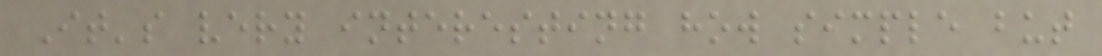It's very interesting how simple but
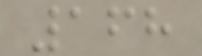168
